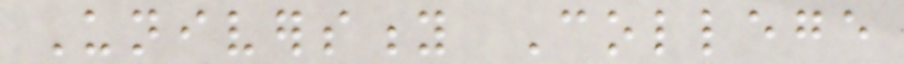University College
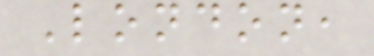London,
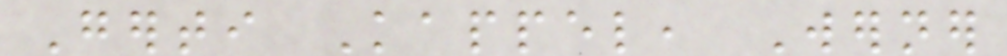Gerti Kappel, Werner
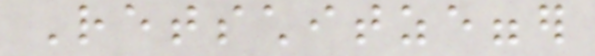Retschitzegger
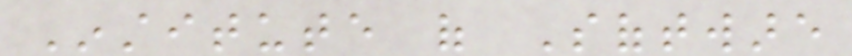Institute of Software
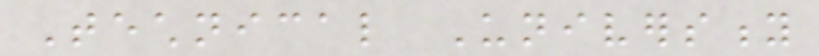Technical University
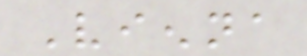Vienna
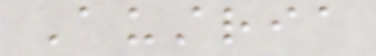Austria
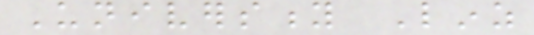University Linz
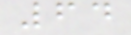64
